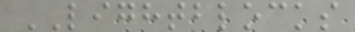LIGHTBLOCKS
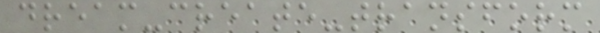dream-create-transform
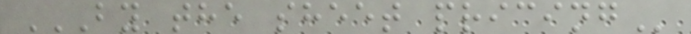BY THE SHEET PRICING
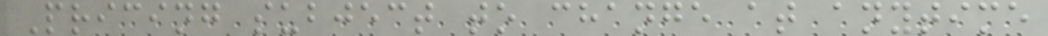Pricing subject to change at anytime
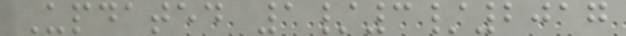Updated 1/3/2017
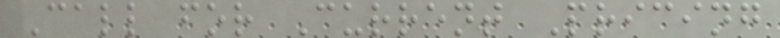Call for Current Pricing
